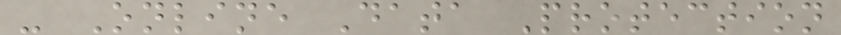- Online Data Protection
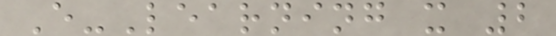E-Learning x 2
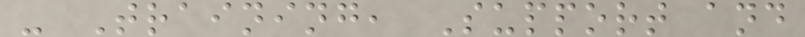- Training, Support and
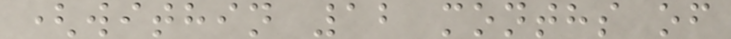(within 12 months of
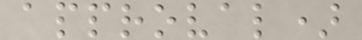approval)
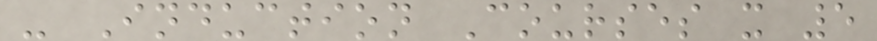- Induction Courses x 5
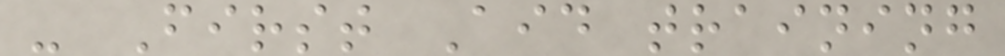- First Aid training
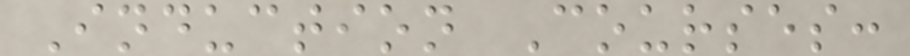Induction Courses:
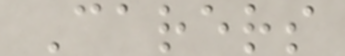Carers
